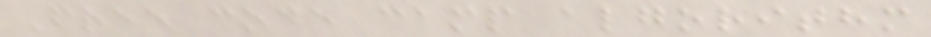Free code camp algorithm
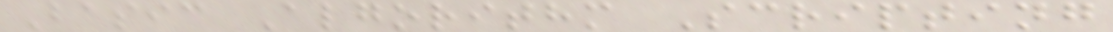Basic Algorithm Scripting
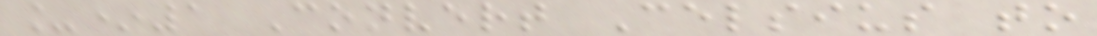_*1 Convert Celsius to
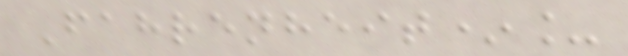Fahrenheit*_
